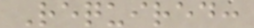Required:
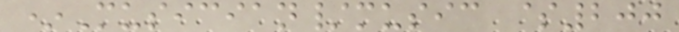*Musician/music $200
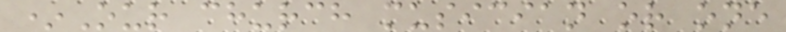*Our church musician or one
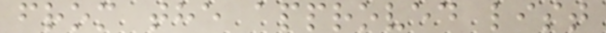from the approved list
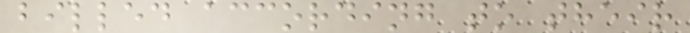billed according to their
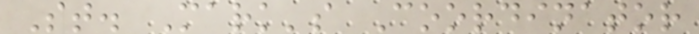St. Mark's Coordinator
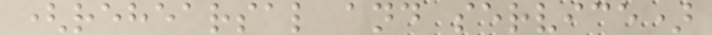(rehearsal and service)
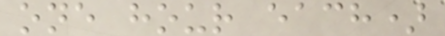one hour each)
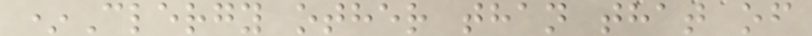*Clergy other than that of
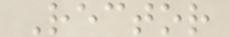Rector
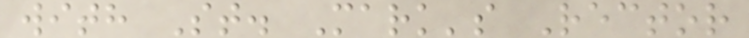with St. Mark's Rector
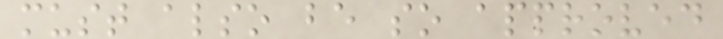must also be so approved
